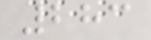283
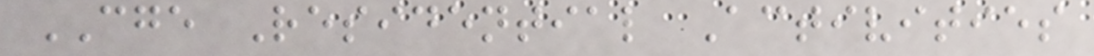CGE Residential Activities
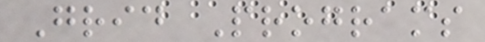Grid Programs
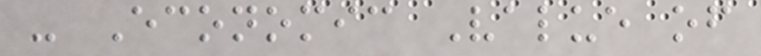- Economic Value of
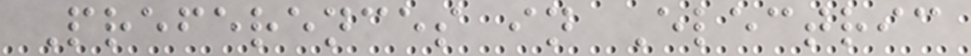Preferences in Electric
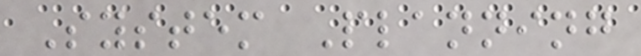System Planning
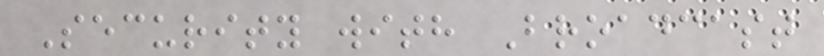Security with Broadcast
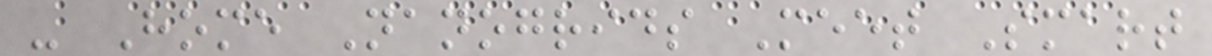- Home Nanogrids Meet Smart
